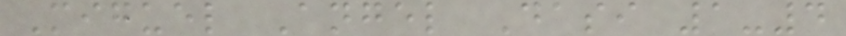Miguel Angel Dasi 1-4
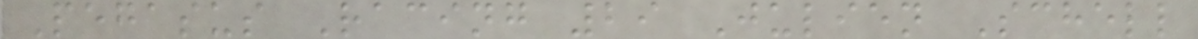Pegasus Racing 29 Julien Schell
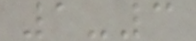1-3
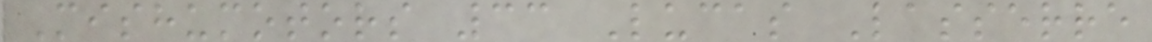Mishumotors 33 Lucas Lasserre
